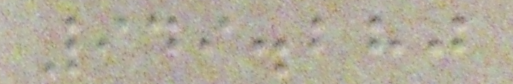949.280
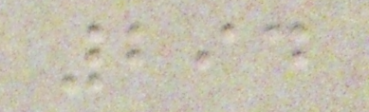294
